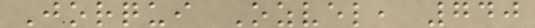Jorqui Ozvel, 740
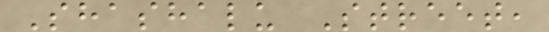Shashalu Street,
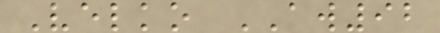Velko AW92
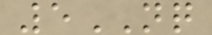5NQ
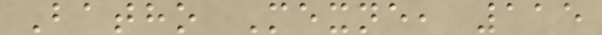Batho Mexne, 115
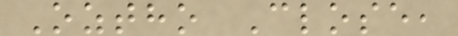Oztho Close,
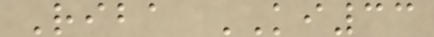Riba KI33
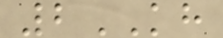2KH
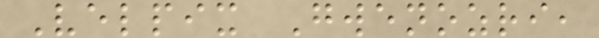Velpix Gwenozri,
